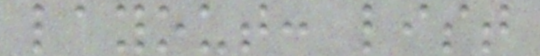layout: list
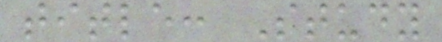title: Study
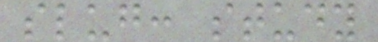slug: study
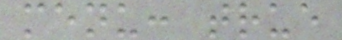menu: true
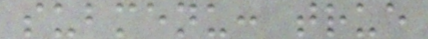submenu: true
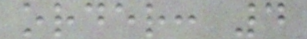order: 4
